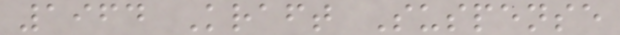1964 Kraft Suspense
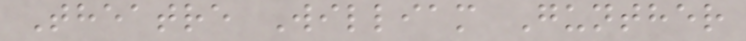Theatre William Gunther
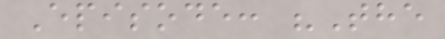Episode: "The
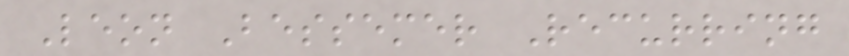Leon Bessemer Recurring
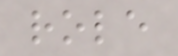role
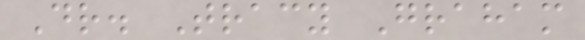Dr. Tracy Graham
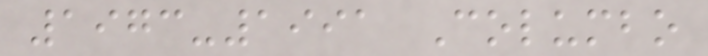1973-1991 Columbo
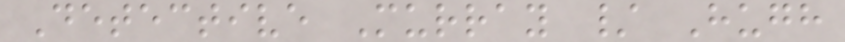Detective Murray / Hugh
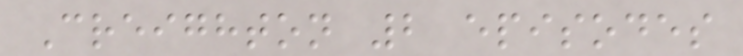Creighton 2 episodes
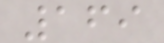169
